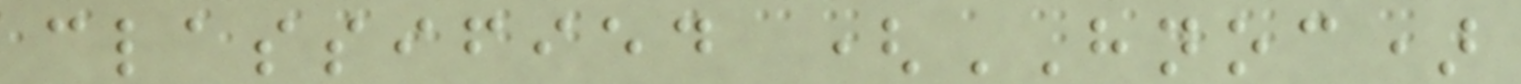classified (HNOC)
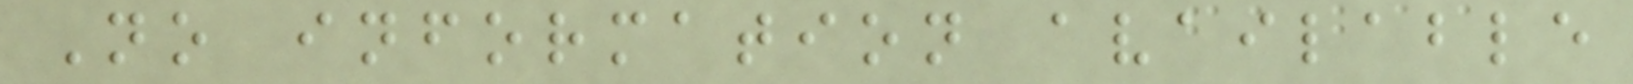No information available
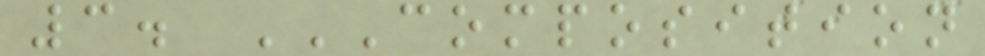3. COMPOSITION
